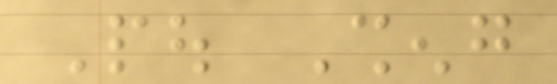Pou Sheng
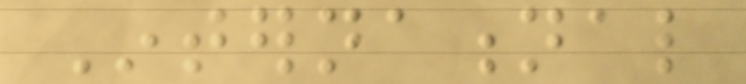International
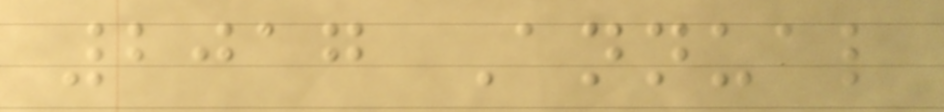2017 Annual
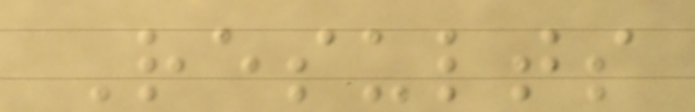Results
